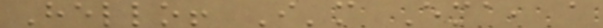Hello! I'm Ema, a
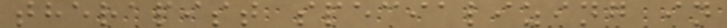therapist specializing in
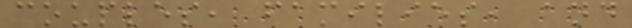couples, families, and
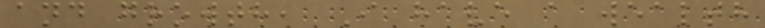and growth, I have a wealth
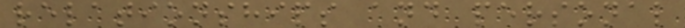relationships and personal
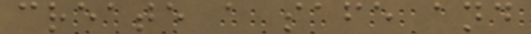create a safe and
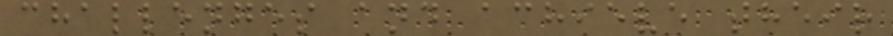challenges and achieve their
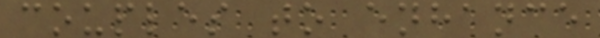couples to enhance
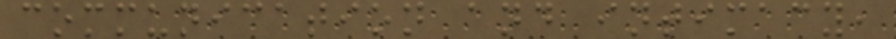communication and intimacy,
